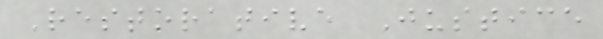Restorative Justice
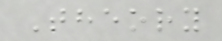Theory
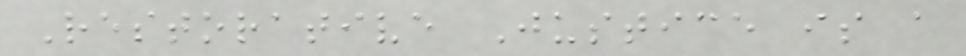Restorative Justice is a
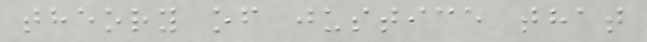theory of justice that
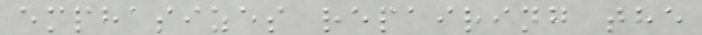emphasizes repairing the
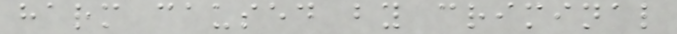harm caused by criminal
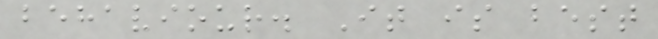behaviour. It is best
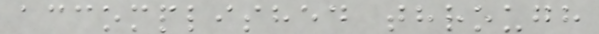accomplished through
